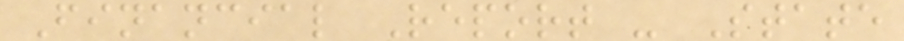Financial Report - State
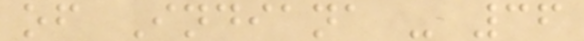of Indiana - 36
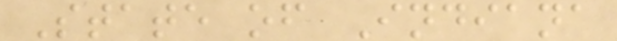State of Indiana
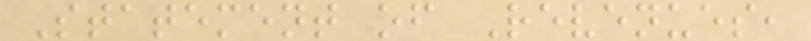Statement of Revenues,
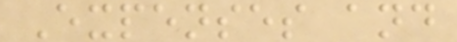Expenses and
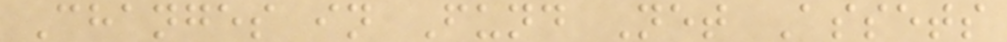Changes in Fund Net Assets
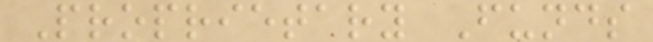Proprietary Funds
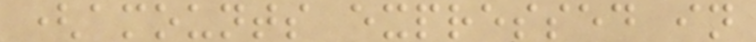(amounts expressed in
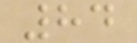84
